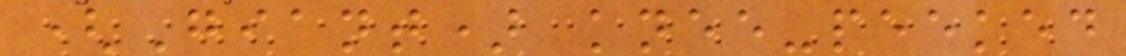(Giant) knee-peeked
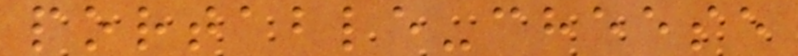portable-cheese
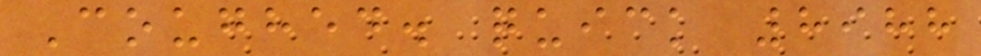Coughed. quick 8988
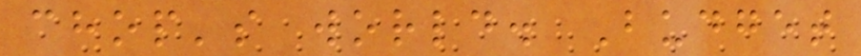chop's world. Budget
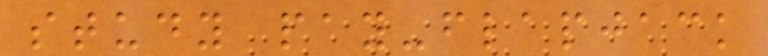study pay-flapjack
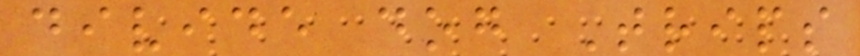divide dog Trips
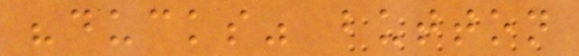"ducks" button
